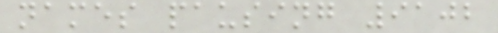names pausing 9102
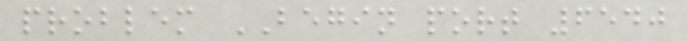problem BEGIN port 6540
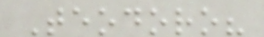Teodoro?
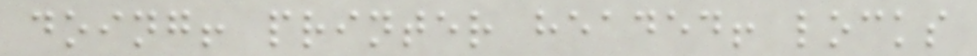doing! printer headed! locks
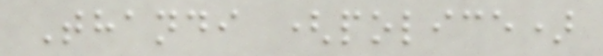Thandi (police)
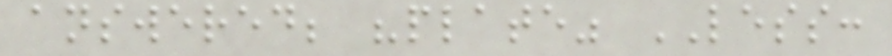answered; "plate" LESS:
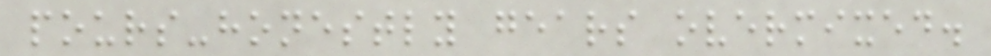pours-honestly gears overmixed.
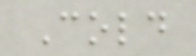Cold
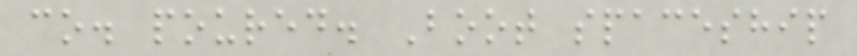co. poured. Boot spaceship
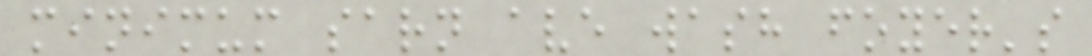minimum sarn ave wash foyer's
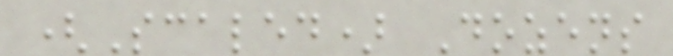(Scaled) Dozens
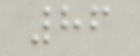86
